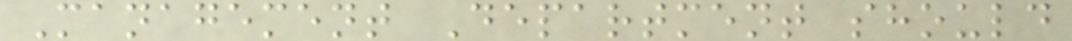Management Department should
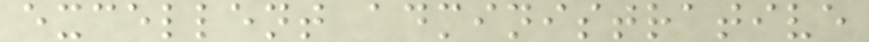excellent administrative
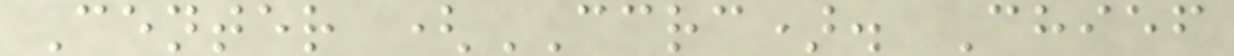Center (CCRC). Chief
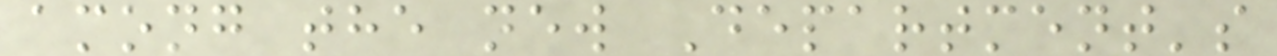among the new Department's
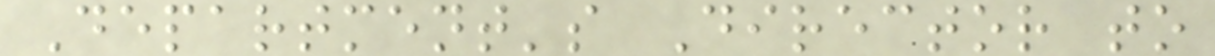Department's Director to
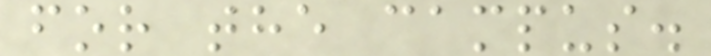for the campus.
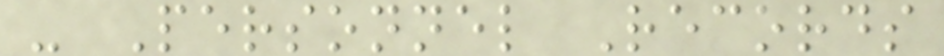- Personnel Records
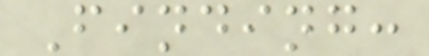Finding:
